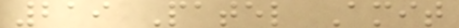219 Patel Amit
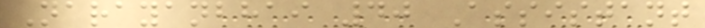Narayanbhai 40 Assistant
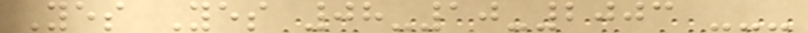Yes Yes 08-10-2003 ---
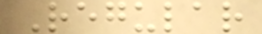Regular
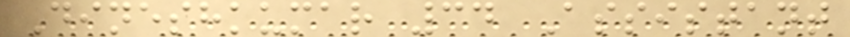Dineshkumar 34 Assistant
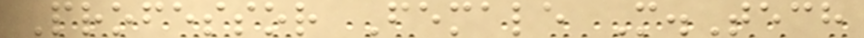Professor Female M.Tech
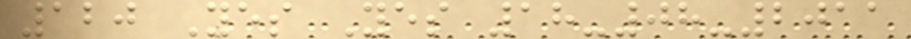120 Yes Yes 18-08-2011
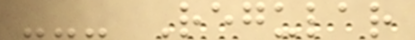--- Regular
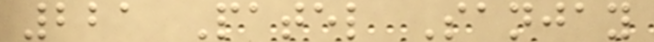221 Patel Sanjay
